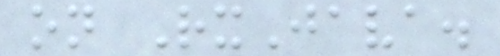on RxJava.
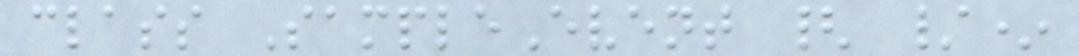class SampleEvent { /*
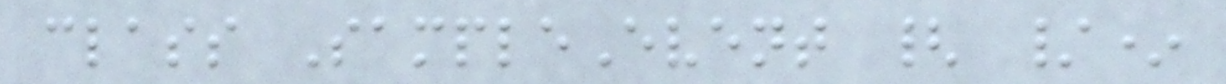class SampleEvent { /*
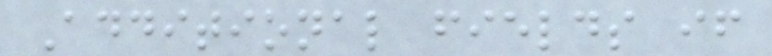Additional fields if
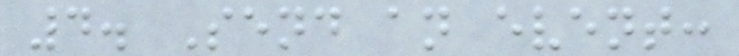4. Send an event:
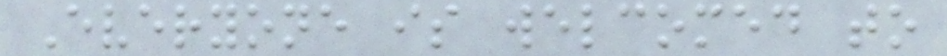Everyone is welcomed to
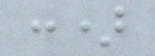:)
